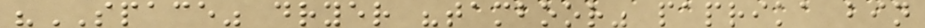"SPACE" dryer "tamboor" paprika bin
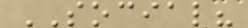SOCIAL?
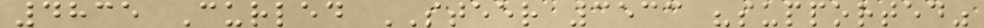4835 Curled STEER 3533 "supported"
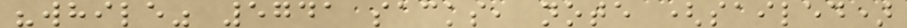"while" 5741 sacks, note (sailed)
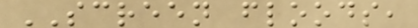SCREEN floods,
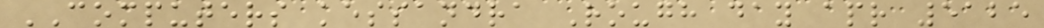COMPUTERS kessandra Rough day apr 5125
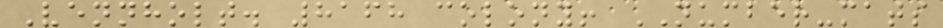Vennholt. 8168 colony! NUMBER-mats
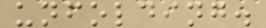unfolding.
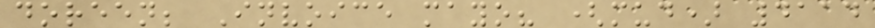doreen; Invoice mayo? (mud) 4114
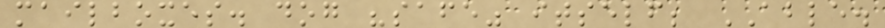mailboxes. dog "safe" itself; ABLE.
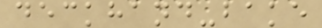deckhand-bake
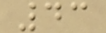43
